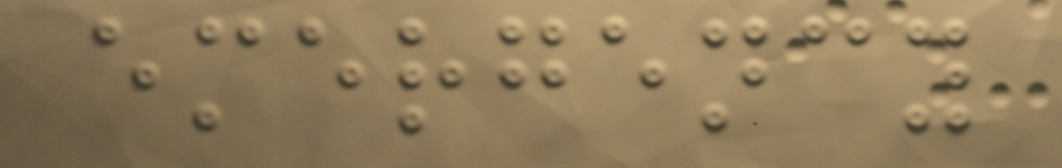emergency
